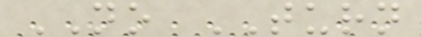NO TURN
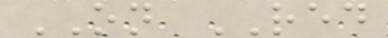ON RED
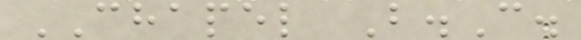CHAPEL B.C.
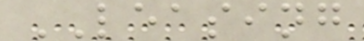LEASING
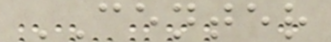CENTER
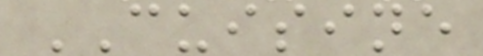CUISINE
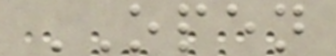OPEN
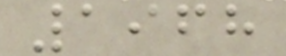1968
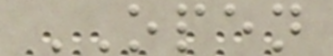OPEN
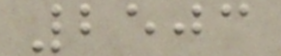2503
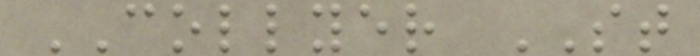COLLYER ST
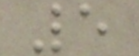5
